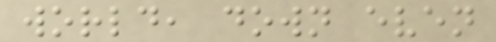world, down even
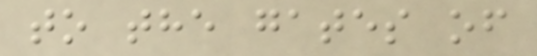to the gates of
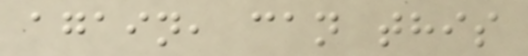again, can this
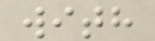with
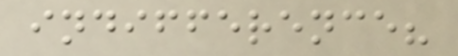indifference?
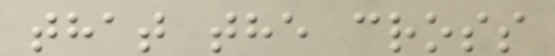that the cross
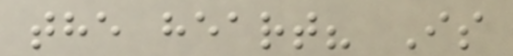the heart? Is
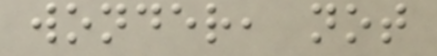wonder, not
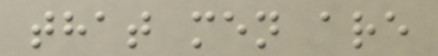that men are
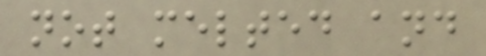not melted and
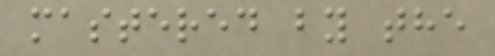mastered by the
